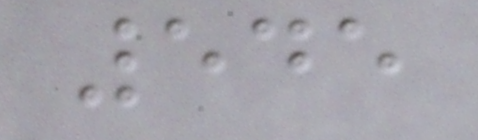545
